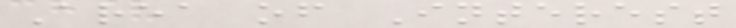Area of Interest
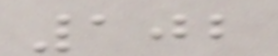102
